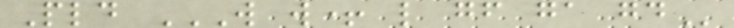Pld W W+ L GF GA GD
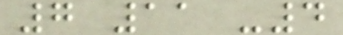7 11 -4
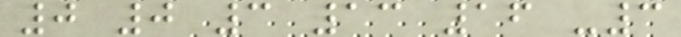0 0 3 13 16 -3
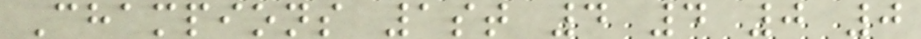Champions 1st 4 4 0 0
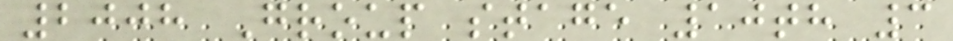2008 Group stage 10th 3
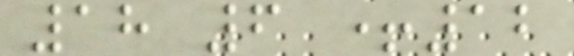18 6 +12
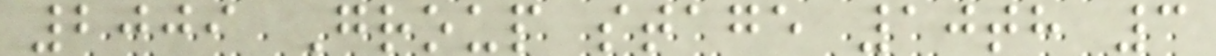2009 Group stage 10th 3
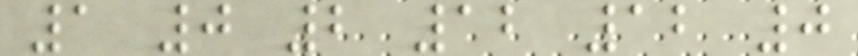1 0 2 12 12 0
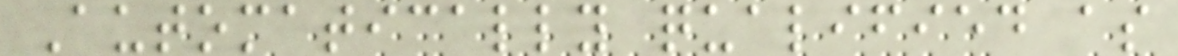Automatically qualified as
